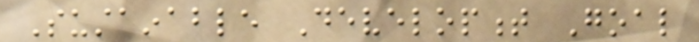Sustainable Development Goal
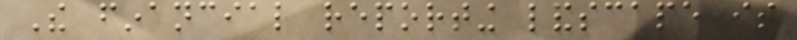The financial reporting landscape is
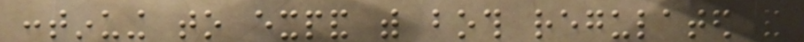continuing to expand with both regulated and
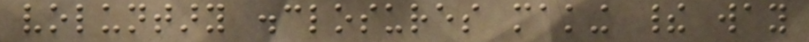voluntary disclosures making their way
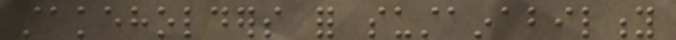stakeholders for sustainability
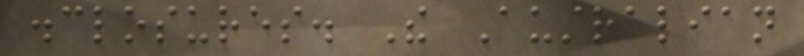disclosures. The Australian
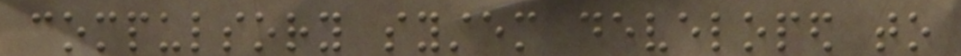compulsory system developed to
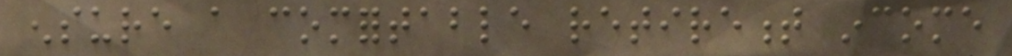ensure a comfortable retirement income
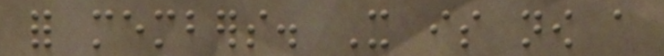for members. It is now a
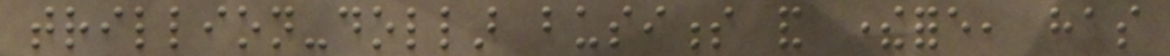trillion-dollar business and therefore, has
